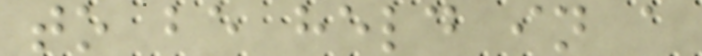to be held in a
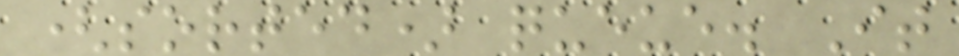(sorted) queue. It
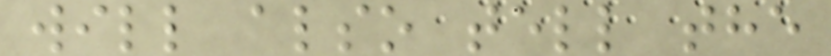will also tell the
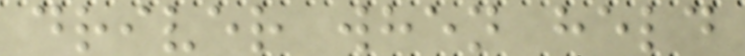driver when held
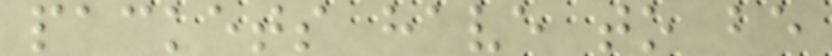packets have to be
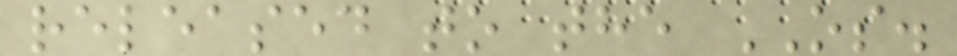released to the OS.
